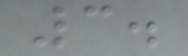3.
